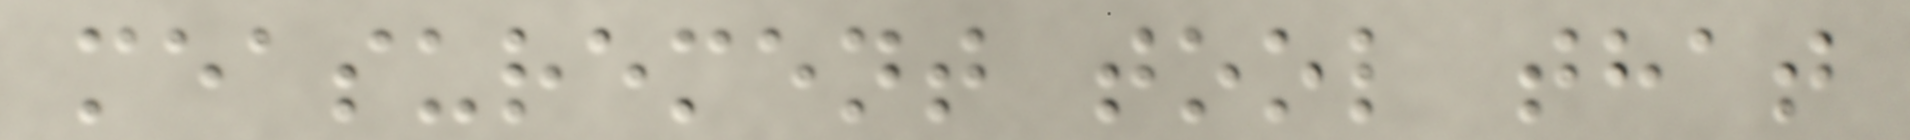measurement tool that
